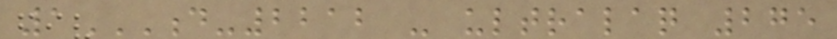1D-2212 - ULTRALAQ 275
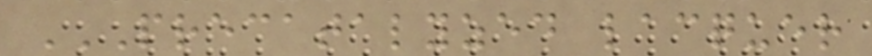PRECATALYZED LACQUER
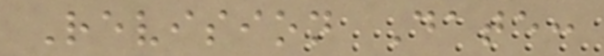Revision Date:
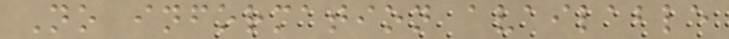No information available
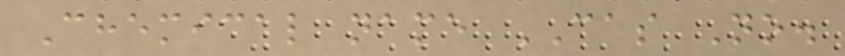Chemical name CAS No.
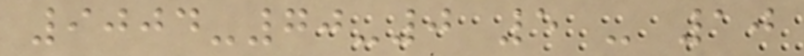9004-70-0 5 - 10
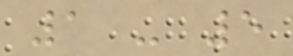1 - 5
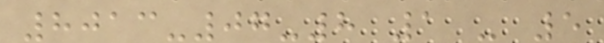8013-07-8 1 - 5
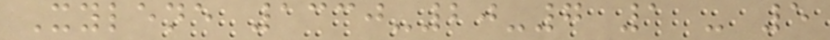Xylene 1330-20-7 1 - 5
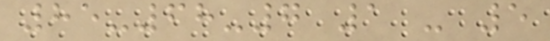85-68-7 1 - 5
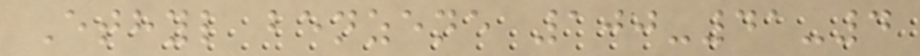Ethyl benzene 100-41-4
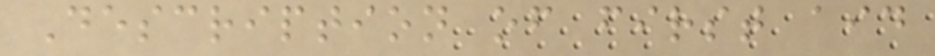Description of first aid
